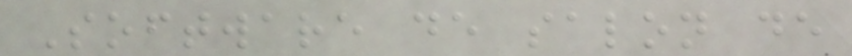Software de salon de
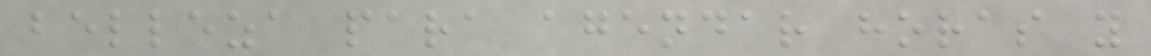belleza para agendar horas y
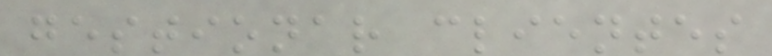gestionar clientes
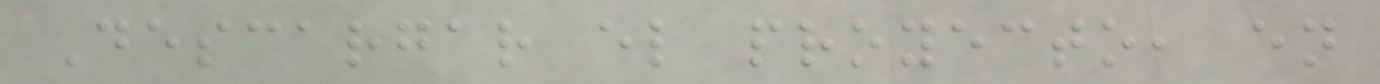Descargar el proyecto, en
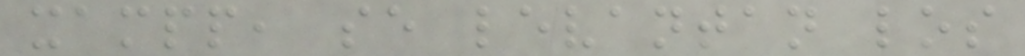xampp, se levantan los
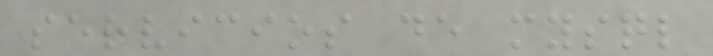servicios de mysql
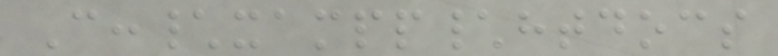C:\xampp\htdocs
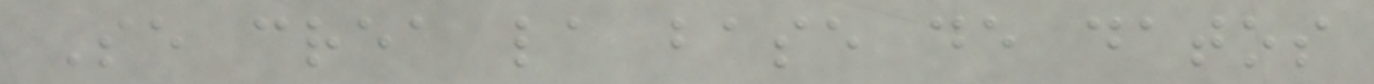Se crea la base de datos
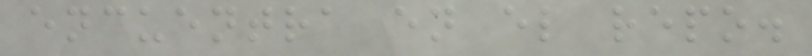encuentra en el repo.
